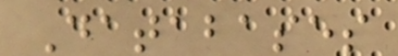Databases
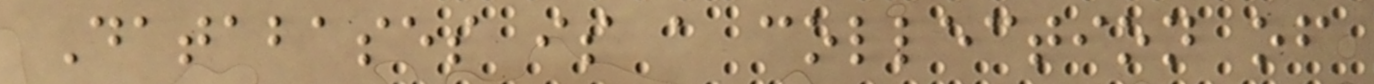Databases is a collection of
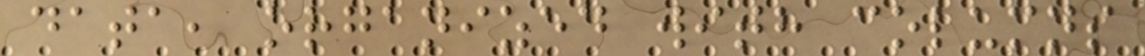data, organized with columns
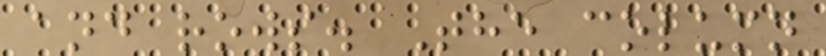and rows. The column
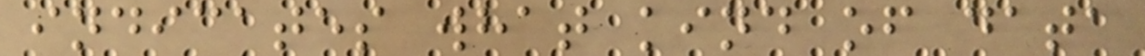indicates what kind of data
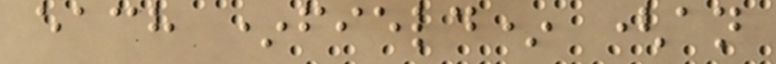each *field* (an
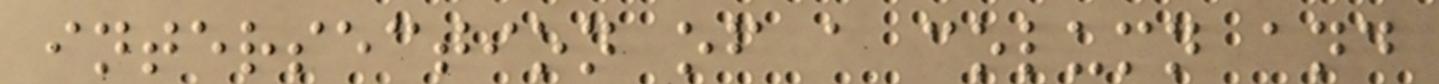intersection of a column and
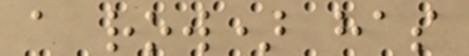a row) has
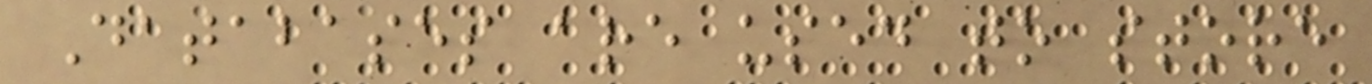Databases are used to store
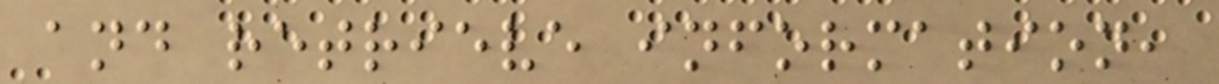and retrieve information,
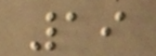19
